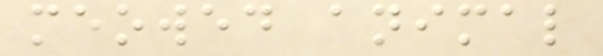meowed animal
